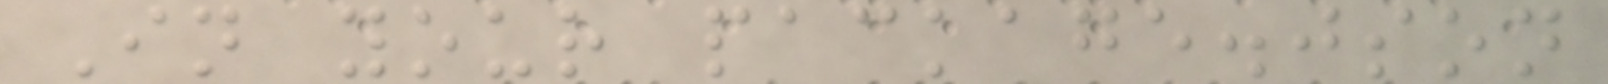In your package.json
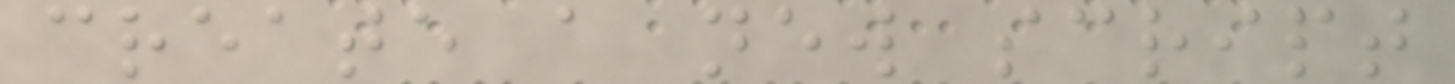create a new script
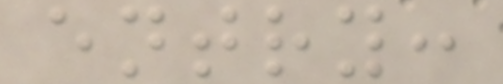entry:
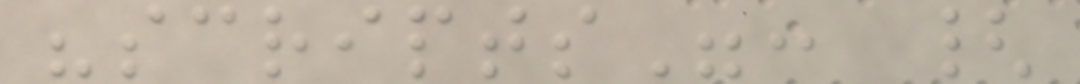"scripts": {
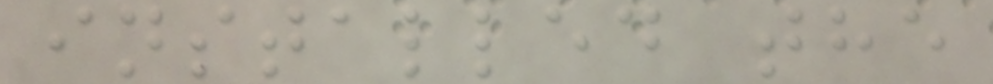installed the
